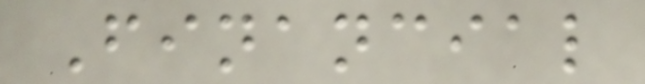Financial
